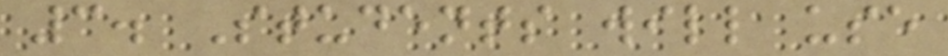3. Students will use
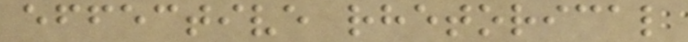effective rhetorical
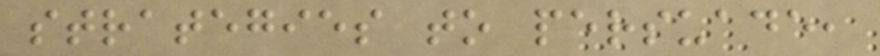strategies to persuade,
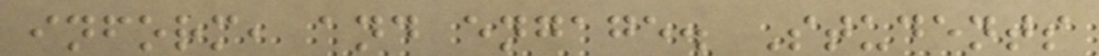inform, and engage. Students
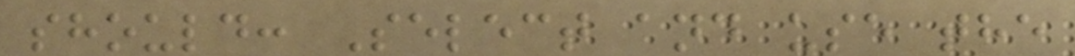should: Select and use the
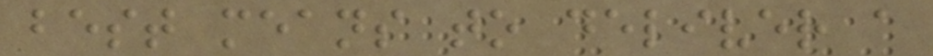best means to deliver a
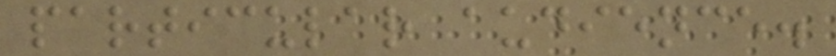particular audience.
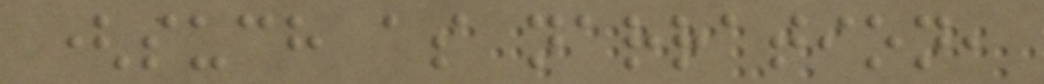(such as narration,
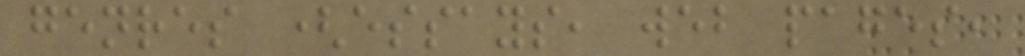genres (essays, web pages,
